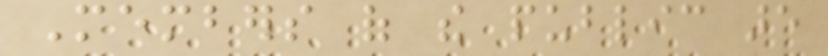Members of the public are
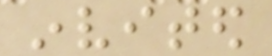invited
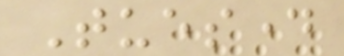Tuesday
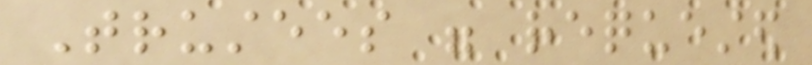Trustees were requested
